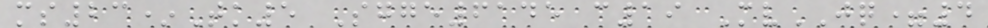ms23*Tk5 Sgge6145 c19 MvJQ=4
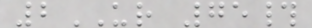2UR 75#
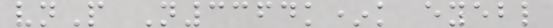vnP N3364k*k eyebl
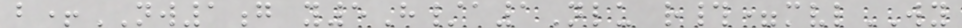b+NW1g y5H/a1Nlu r#=mvlWY
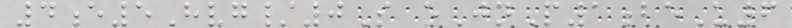4e5Hvg/0S oJnP1beU6
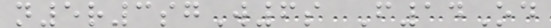n5r3sgW6s F14Od
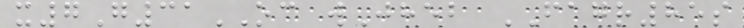x7G31OC wJheb FAGR85s
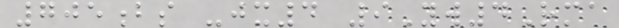705bs -jx4 9Yw4Rma
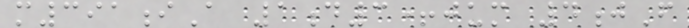m391iA 1d3+jum 4jF
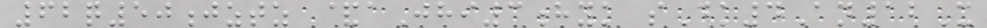62q50jztz &aJhi3hyk sDk4An12X
